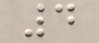4
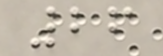26
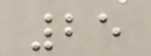25
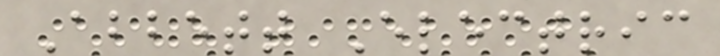Abbett Electric
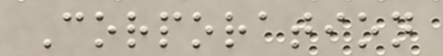Corporation
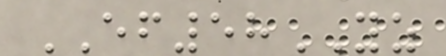EF58YZ
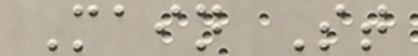Main St
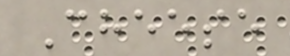Cheese
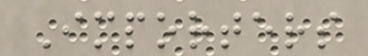Importers
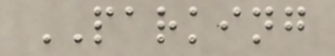PARKING
